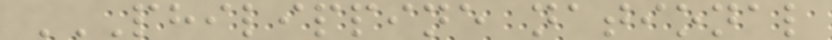PHILIPPINE NATIONAL
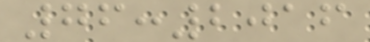76:2016
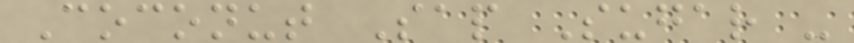Coconut Sap Sugar -
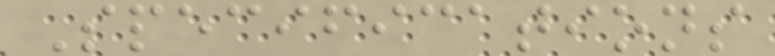Specifications
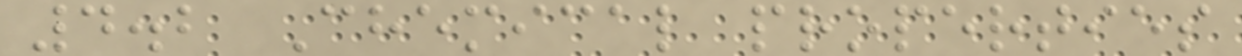4.2 Chemical properties
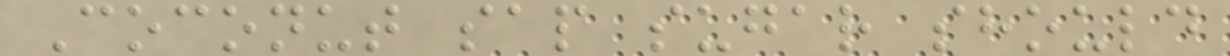Coconut sap sugar should
